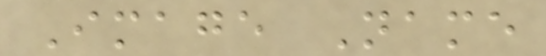Image Name
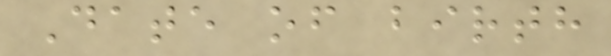Date of birth
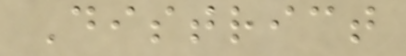District
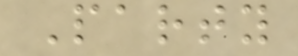Party
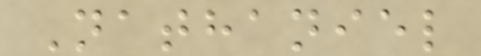Nathaniel
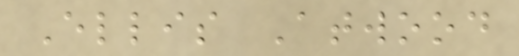Ellis Atwood
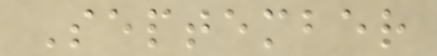September
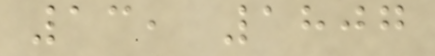13, 1807
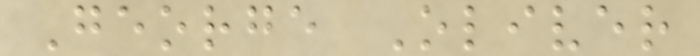George Oliver
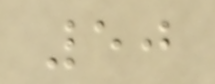50
